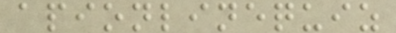apionlinequiz
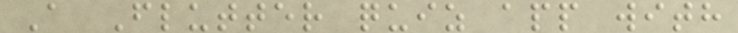A Flutter quiz app with
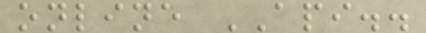online API..
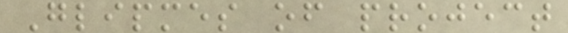Glipmes of project
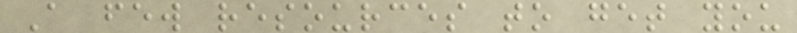A few resources to get you
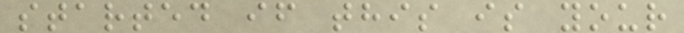started if this is your
